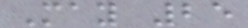May 25
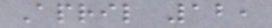April 12,
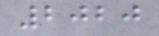2020
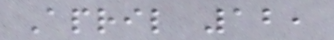April 12,
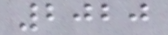2020
